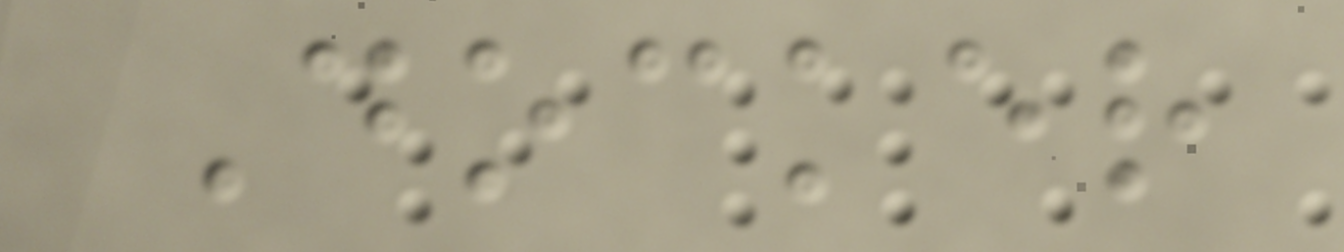Docker
